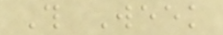This Week
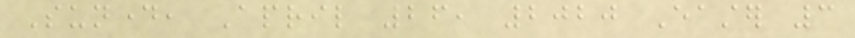Sunday, April 26, 2020 Easter 3
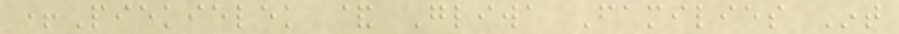+Piekielek & Gliwa Families Int
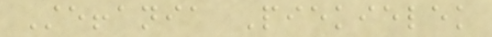Steffania Piekielek
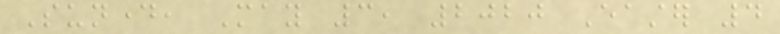Sunday, May 3, 2020 Easter 4
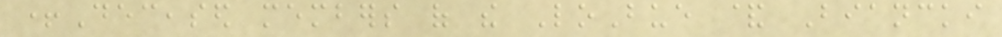+Deceased members of the LoBue & Biancki
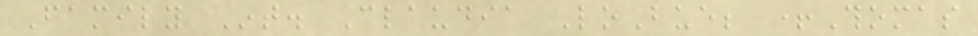Family Int. Claudia LoBue; +Thomas
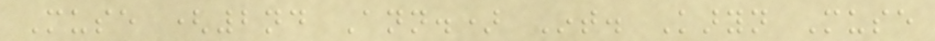Muse (2nd Ann.) Int. Karyn Muse
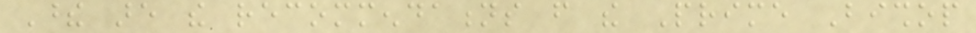These are the recommendations from the Prime Bishop
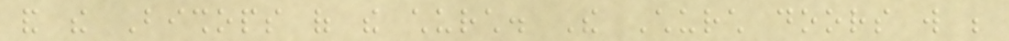and the Bishops of the church. The Church doors will be
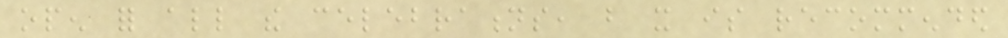open for all the celebrations, but it is recommended
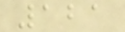121
